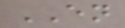EN
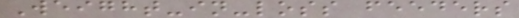Weight-in-loss feeders
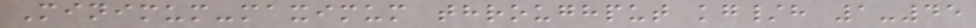Minimum-maximum throughput kg/h 1-45
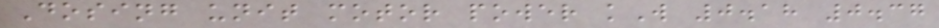Dosing unit motor power kW 0.18 0.37
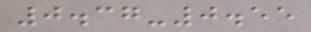0.37-0.55
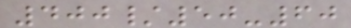400/50-60
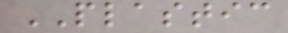PLASTIC
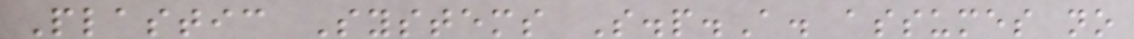Plastic Systems S.p.A. assumes no
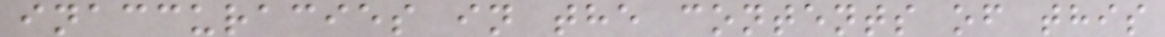inaccuracies in the contents of this
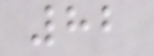82
